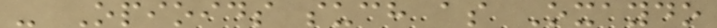- Opioids such as Oxaydo
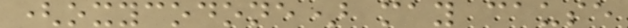(oxycodone) may cause
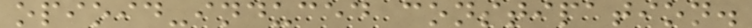opioid-induced constipation.
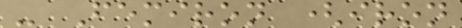- Femiron (iron
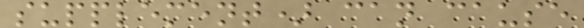supplement) can cause
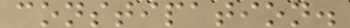constipation.
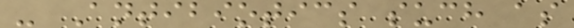- Antibiotics such as
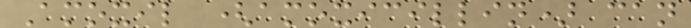Amoxil (amoxicillin) can
